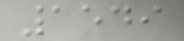1549
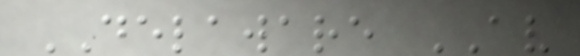DELAWARE AV
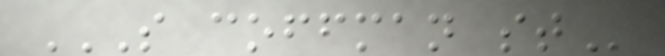S COFFMAN ST
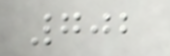702
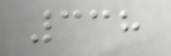338
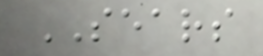SEARS
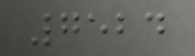7524
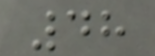48
